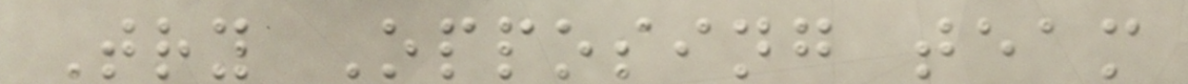Try Opposing team
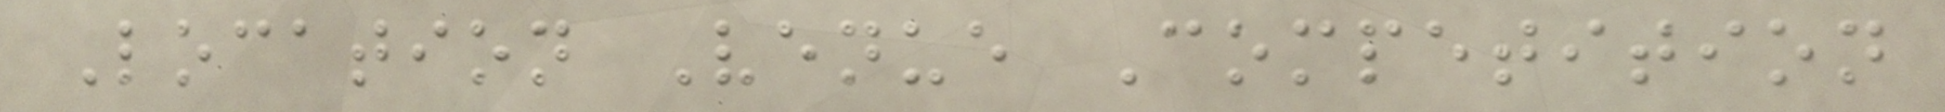Location Venue Competition
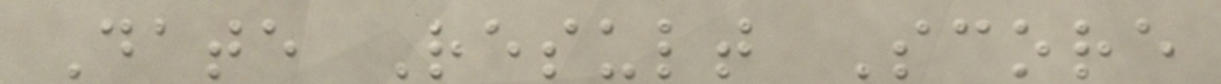Date Result Score
